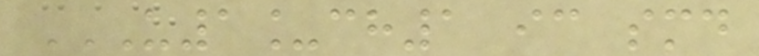U1_CH1 IC SMD
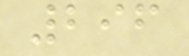296
